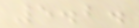5.2.
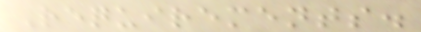Requirements.
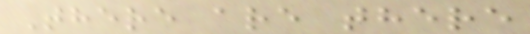There are there
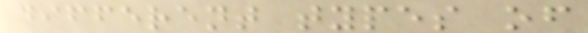different types of
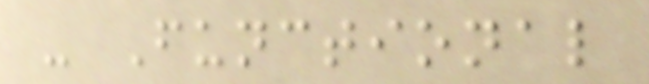- Functional
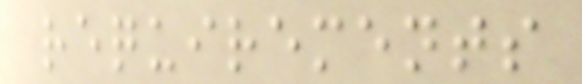requirements
